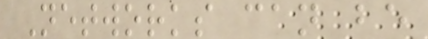Networks can be
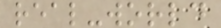real-world
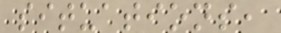situations,
